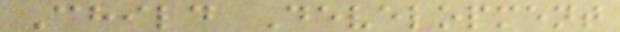Child Development
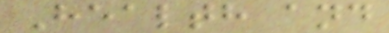Health and
